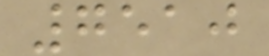7510
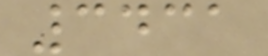3431
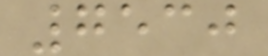7530
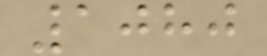1080
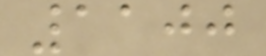1100
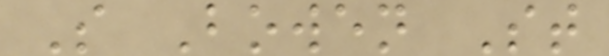S Bowen St
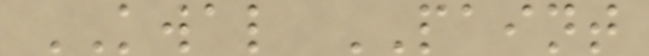KWAL PAINT
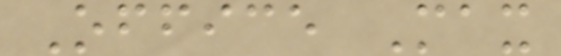Office Max
